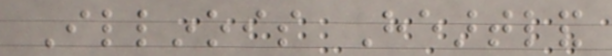Illinois Heartland
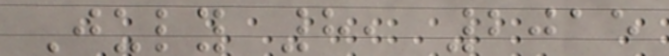July 8, 2015
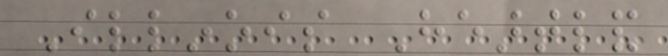Illinois Heartland
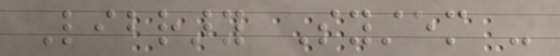Library System -
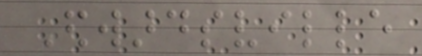Edwardsville
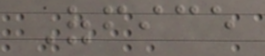Office
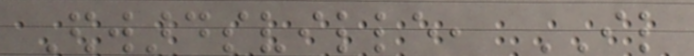Edwardsville, IL
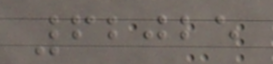62025
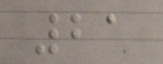21
